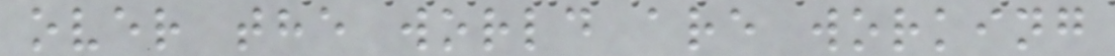over the world are working
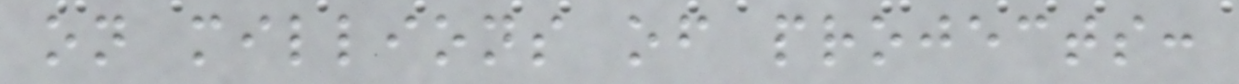on millions of projects:
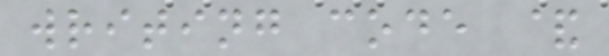writing code &
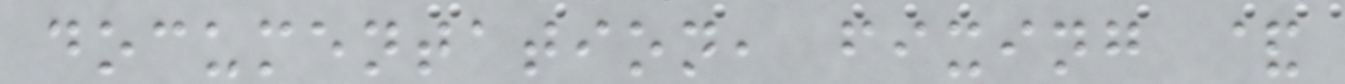documentation, fixing &
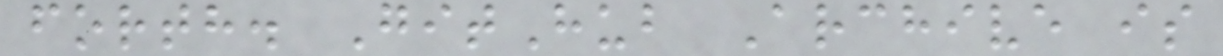forth. GitHub Archive is
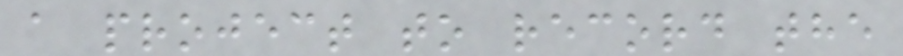a project to record the
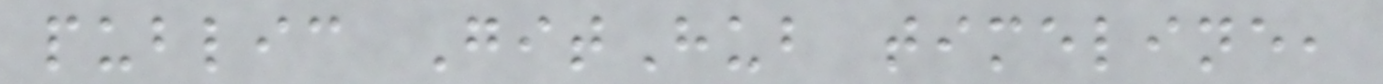public GitHub timeline,
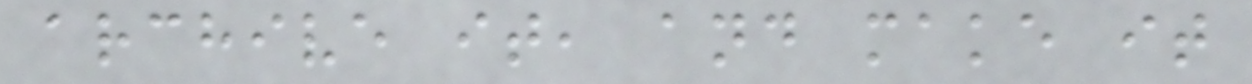archive it, and make it
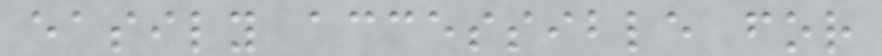easily accessible for
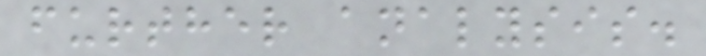further analysis.
